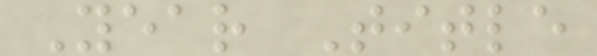Year Title
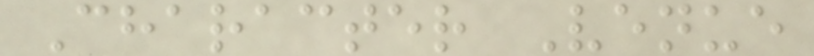Character Venue
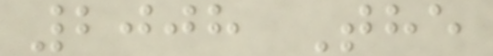2008 The
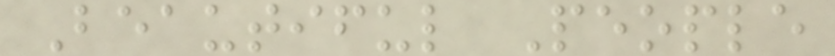Beautiful People
